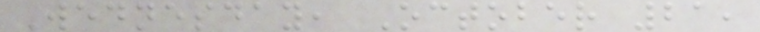Wednesday, October 21,
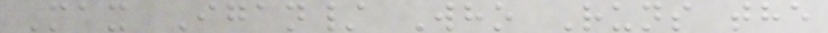Max Igan/ Who Runs the
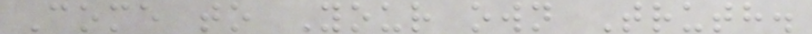Come to Your own Truth.
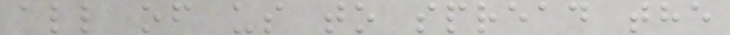all of us to spread the
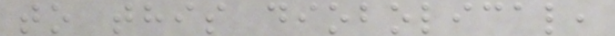to this diobolical,
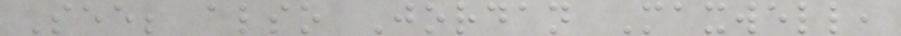See; also Jordan Maxwell,
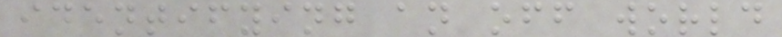identifying an off world
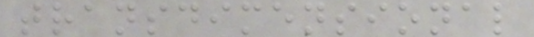transdimensional
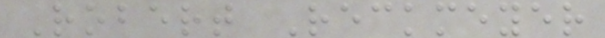Robert Reckmeyer
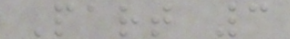Part 3
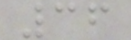36
